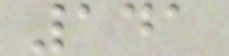141
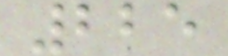225
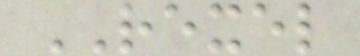REXEL
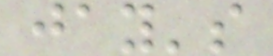jay's
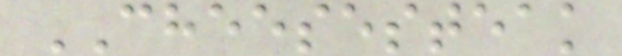CHEESESTEAK
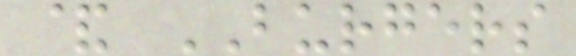& BURGERS
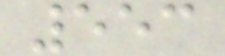553
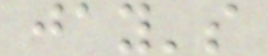jay's
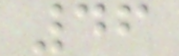46
